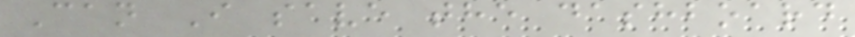Can I save the dashboard
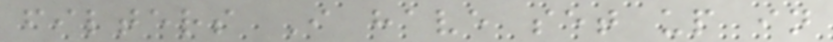filters I have set up in
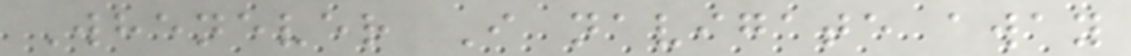Whenever I navigate away
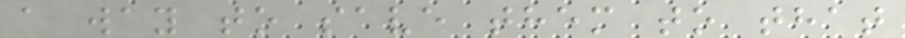a way to save them to that
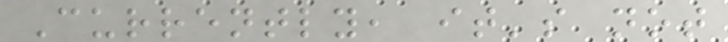Currently, it's not
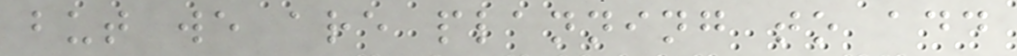but we are planning to add
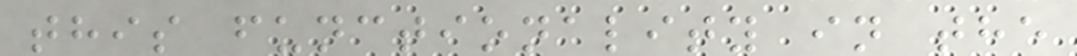this functionality in the
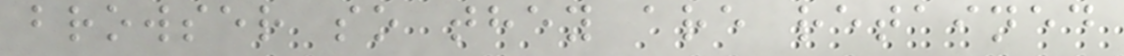browser so they are retained
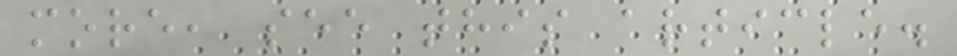more, see this article.
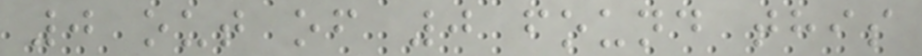0 out of 0 found this
